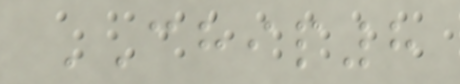CHIP8
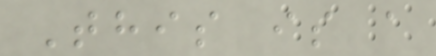This is a
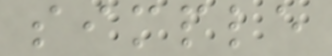simple
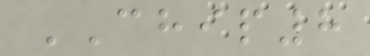CHIP8
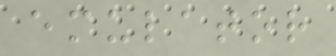emulator
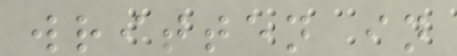written in
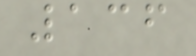136
